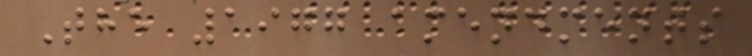The 1977 amendments
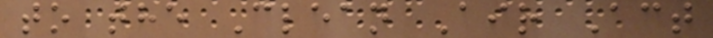to the Clean Air Act
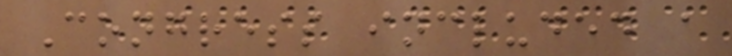Congress included a
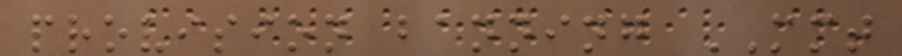provision banning MMT
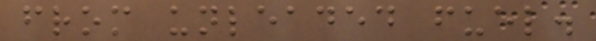from unleaded fuel.
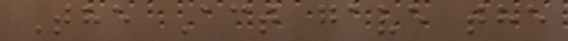The Act gave the
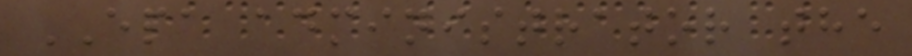EPA administrator the
